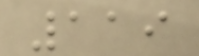119
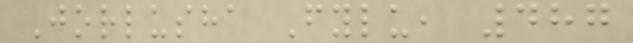Jorlusha Fylu, 487
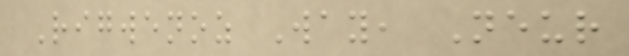Rigwenoz Way, Neur
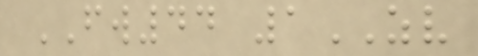FW44 1ZV
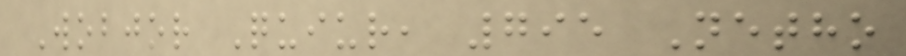Wobjor Quiur, 795 Netho
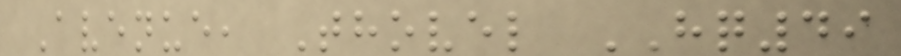Avenue, Thovel HQ49
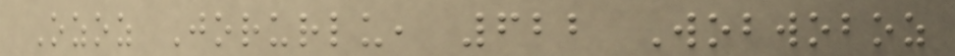Ozoz Jorurlu, 622 Wobwoboz
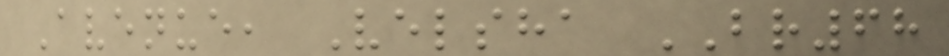Avenue, Velsha BR68
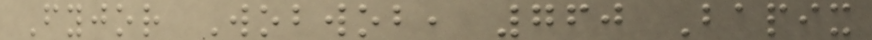Fyjor Wobwob, 760 Bapix
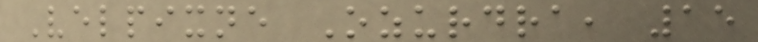Velpixne Ozurdra, 15
